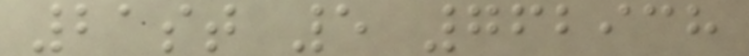21st 5 762938
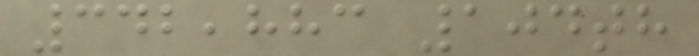342,883 104th
